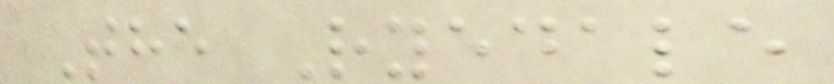The Ryedale
